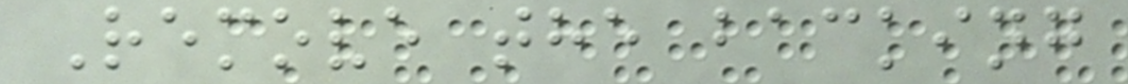Remove the backing
